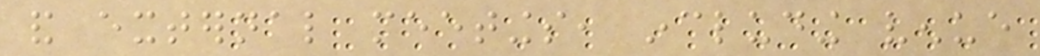and external meetings, including venue
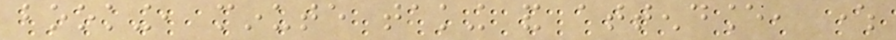booking, minute taking and attendance, where
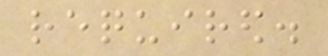required.
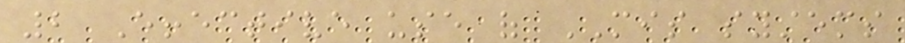2 Effective use of MIS systems
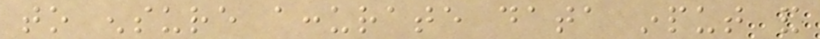to ensure accurate data input and
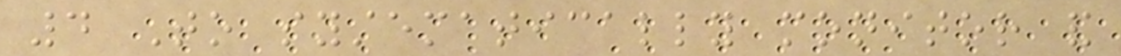4 To systematically monitor and
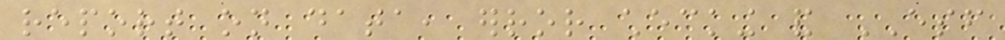report on data, error checking and ESF
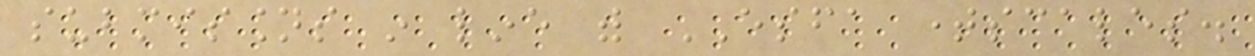submissions in line with ESFA timescales.
